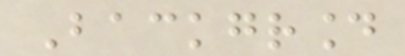Background
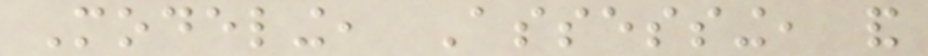Modeling, Assessing, and
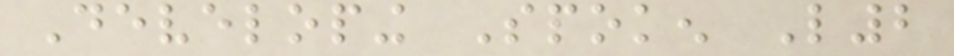Developing Spoken L2
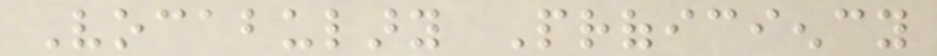Vocabulary Proficiency
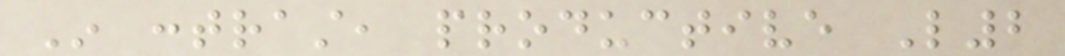In contrast, productive L2
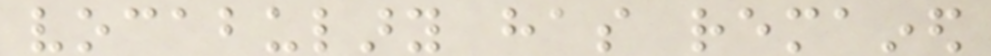vocabulary has remained
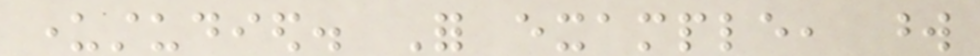understudied. For example, word
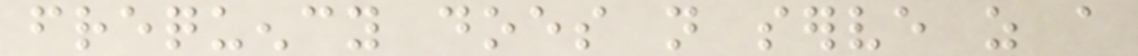frequency does not serve as a
